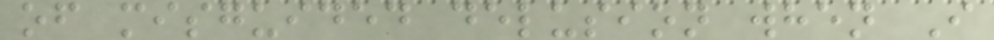of misguided delusion when I
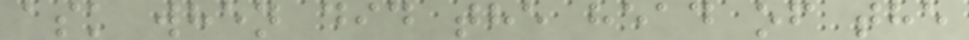ask when did the head of the
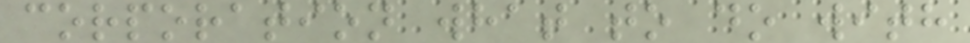corporation what to do with
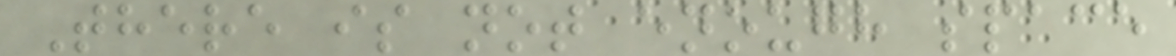There is not enough space
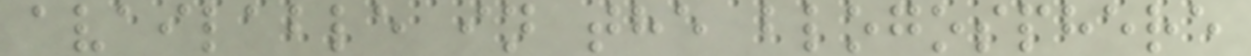available in the blogosphere
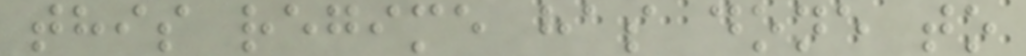this regime has done to
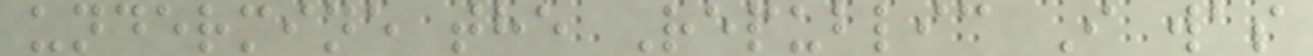undermine the Republic I was
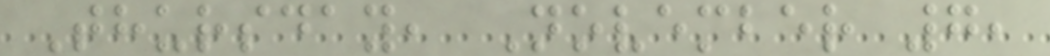Thursday, November 7,
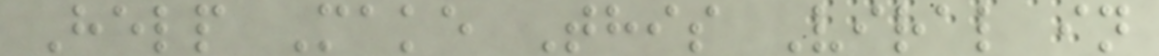Help Make This Viral in
